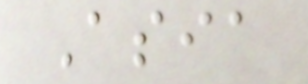Asia
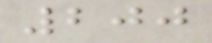200
